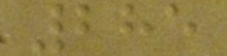285
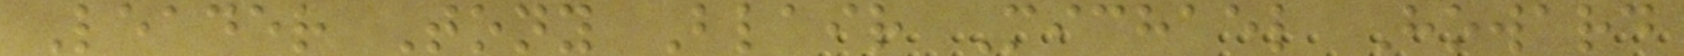Leader Tony Blair Michael Howard
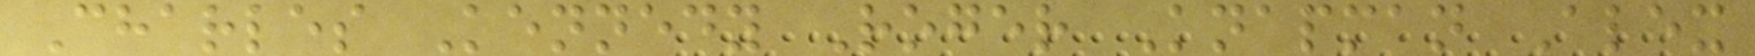Charles Kennedy Roger Knapman Alex
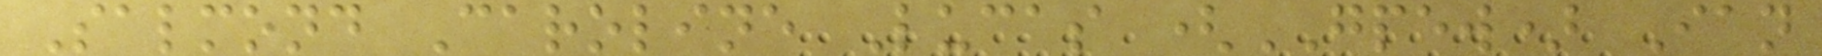Salmond Caroline Lucas (GPEW) Ian
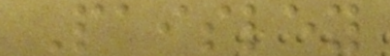Paisley
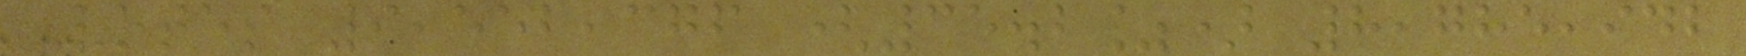Votes 9,552,376 (35.2%) 8,785,942
